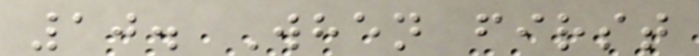10. When first
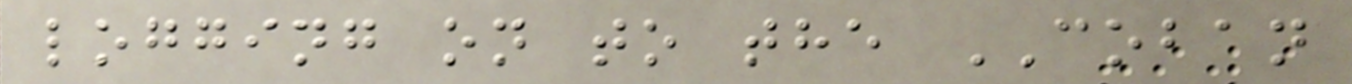logging on to the COBAN
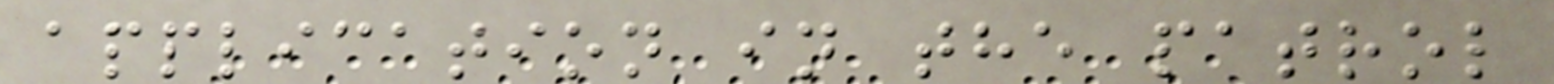application in the patrol
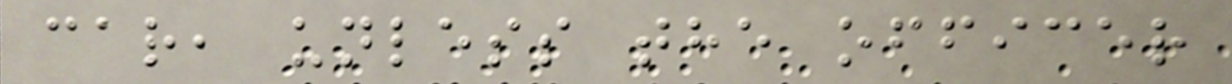car, unless the officer
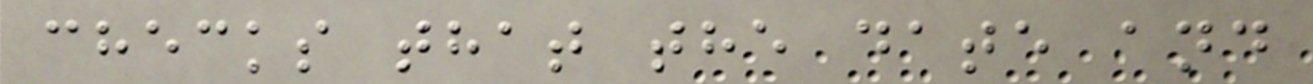checks that the date and
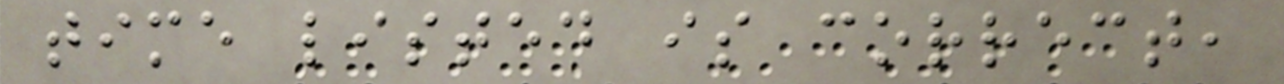time listed is correct,
